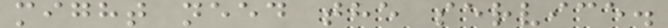might need the service.
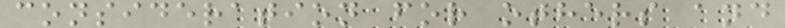consideration for others and
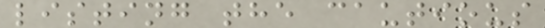listing the cautious
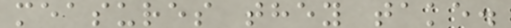measures they take.
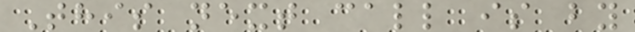This next call is by
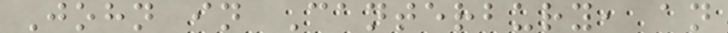John in Canterbury, an
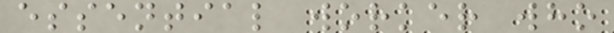essential worker who
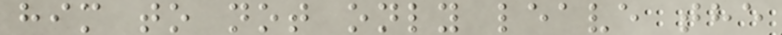him to not only leave the
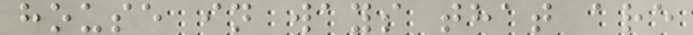house in ways that are
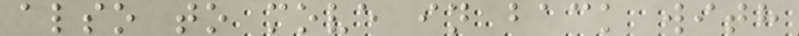also to move in back with
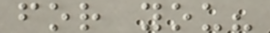for you?
